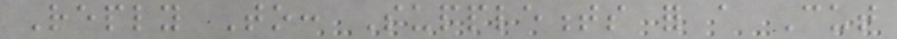Reply To: Supplements for a Cut
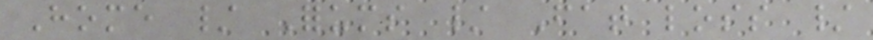Home / Forums / Fat loss /
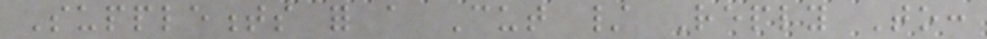Supplements for a Cut / Reply To:
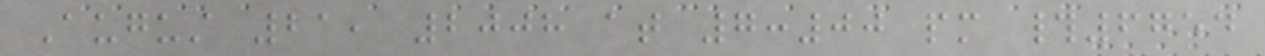August 21, 2008 at 7:00 pm #6754
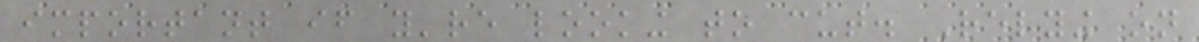important if you're looking to cut. Relying on
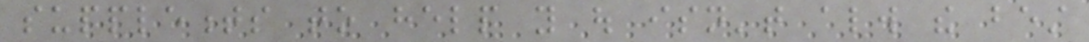supplements to help you out isn't always the best
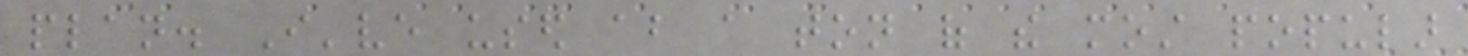plan. I've used about a ton of the most popular
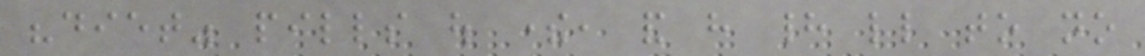"diet" pills out there, and have had little to no
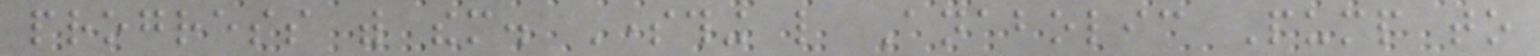progress with them. Something like Anabolic Pump to
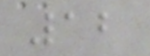12
